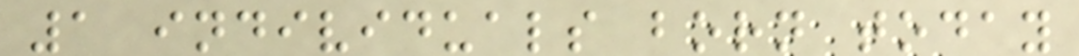1 individuals born today
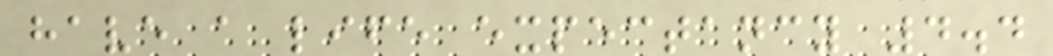have a life expectancy 4.4
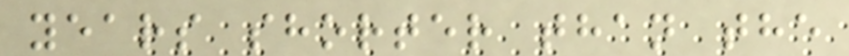years shorter than the
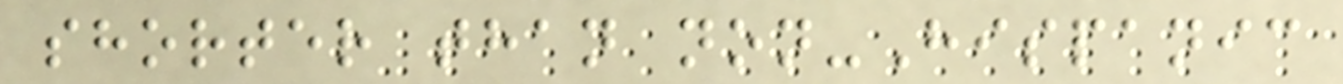shorter than non-Hispanic
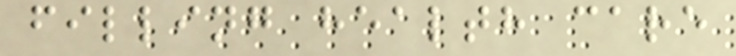filling health care
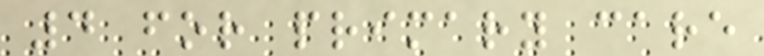4 for primary care
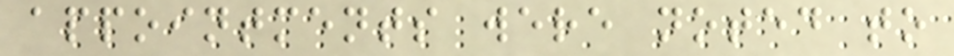appointments were noted to
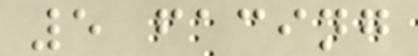5 facing
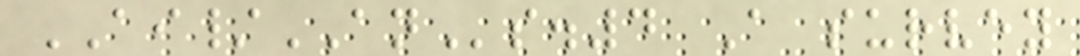AI/ANs.4 A survey
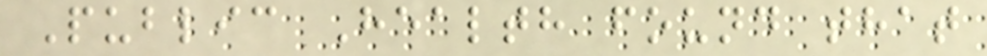Public Health found that
